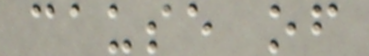cause of
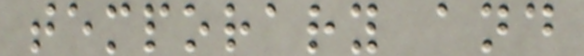temporary and
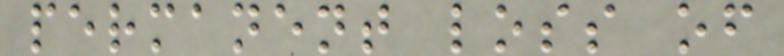permanent loss of
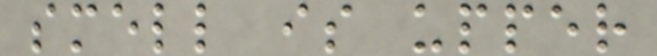smell is upper
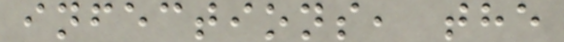infections, the
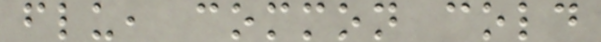flu, common cold
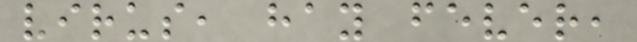virus, hay fever,
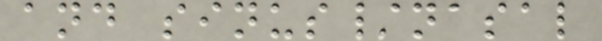and sinus/nasal
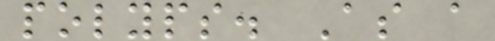polyps. As a
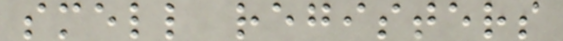smell registers
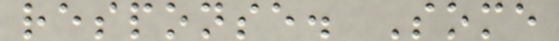response. Some
